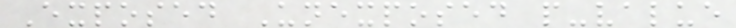Exposed Unexposed p-value
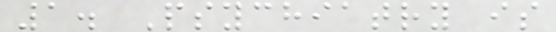1. Psychiatry is
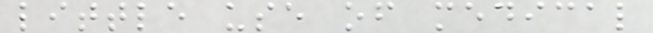little use of medical
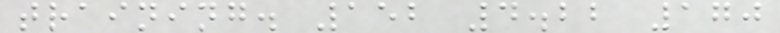training. 152 4.22 170
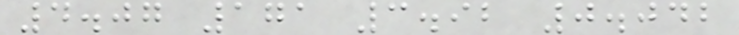4.07 171 3.92 0.042
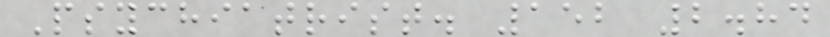Psychiatrist. 152 2.84
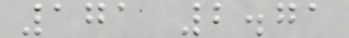171 2.71
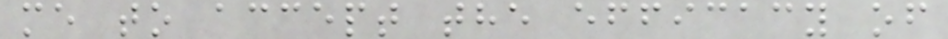me to accept the efficacy of
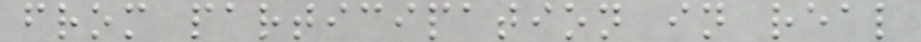from participation in real
